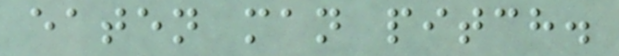eaten man pitch.
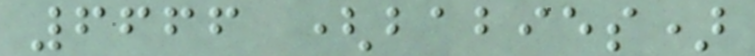6666 (babies)
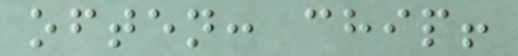often: chip!
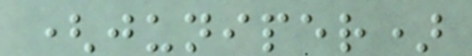(juniper)
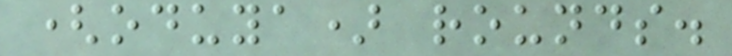(oduya) rounds.
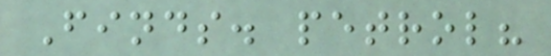Finds. petrol?
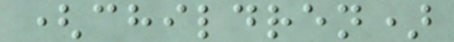(children)
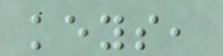keys,
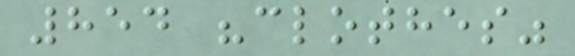854 "clothes"
